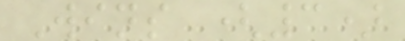Wins (3)
